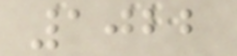1022
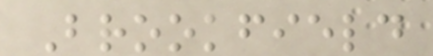Brookfield
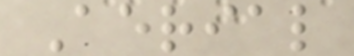Aerial
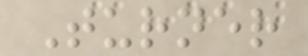Turner
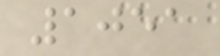1051
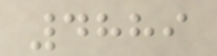4889
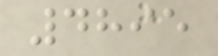4895
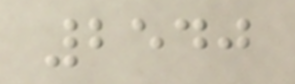2540
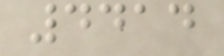4414
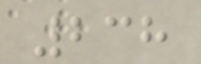238
